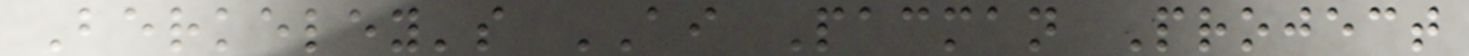Berkeley's AI Pacman Project
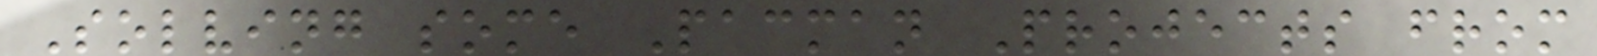Solving some Pacman Projects from
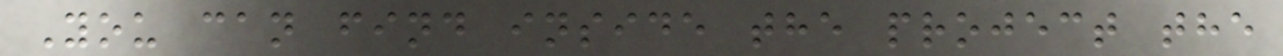You can find inside the project the
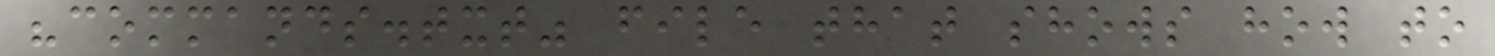"commands.txt" file that shows how to
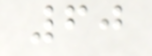60
